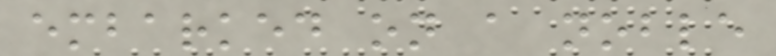embarked on a noble
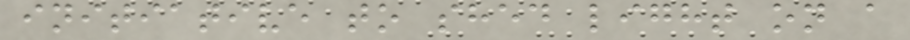initiative to shed light on a
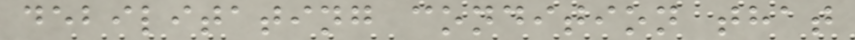debilitating condition that
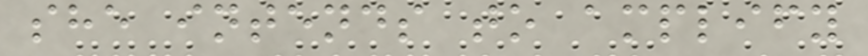she intends to amplify
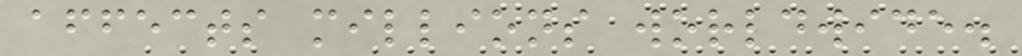affects millions worldwide.
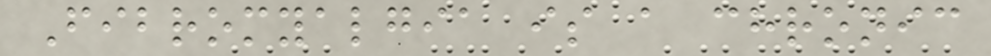Fibromyalgia is a chronic
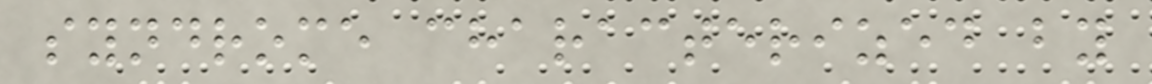syndrome characterized by
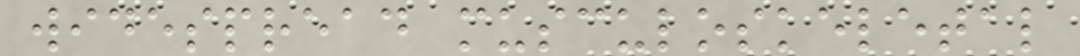widespread musculoskeletal
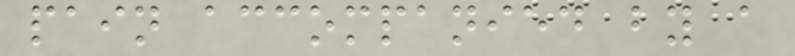pain accompanied by a
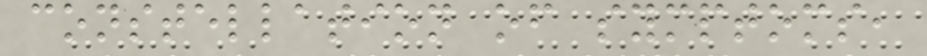constellation of symptoms,
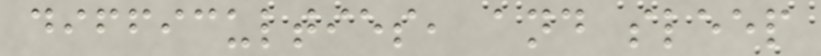difficulties, and sleep
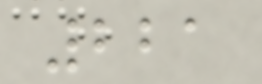221
